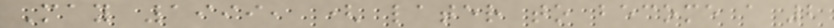May 1999, ( later to become a 2
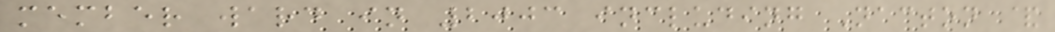member ward in 2003 including Nacton &
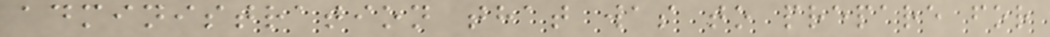administration that was to prepare for
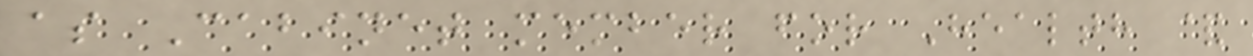as Cabinet member for Health &
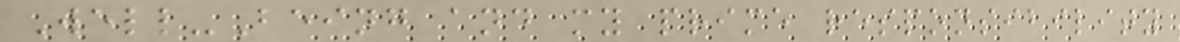Well-Being and my prime responsibility
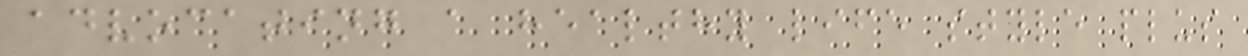advocating a healthy life style plus
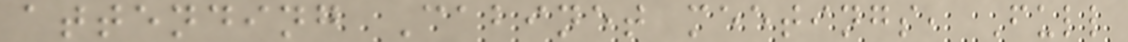attending Cabinet meetings, Full
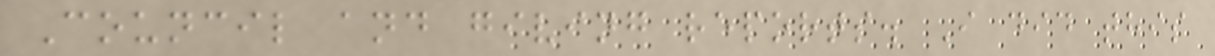Council and giving reports. I did this
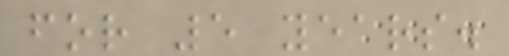for 5 years.
